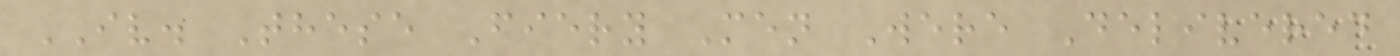IV. These Fiery Men Were Delivered
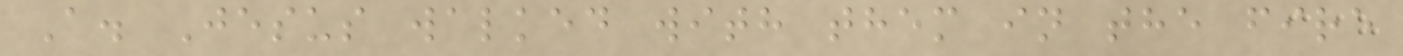A. Jesus walked with them in the fire
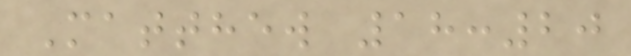Matthew 18:20
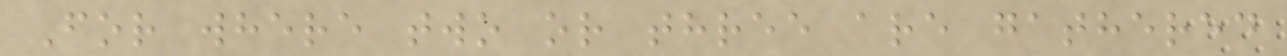For where two or three are gathered
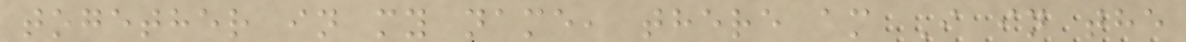together in my name, there am I in the
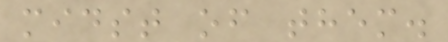midst of them.
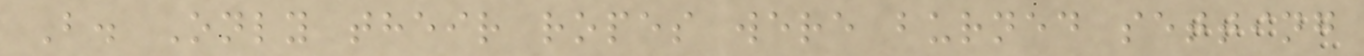B. Only their ropes were burned setting
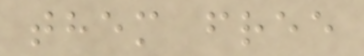them free
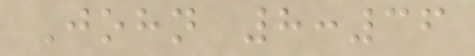John 8:36
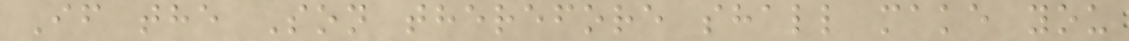If the Son therefore shall make you
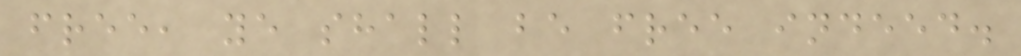free, ye shall be free indeed.
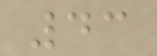43
